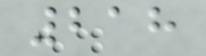218
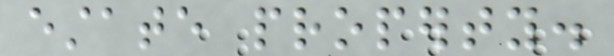estate property.
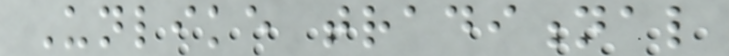Unlike traditional
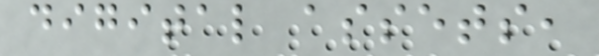digital assets,
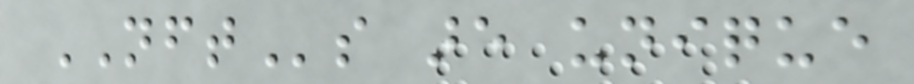NFTs are unique
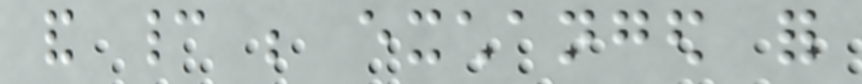and cannot be exchanged for
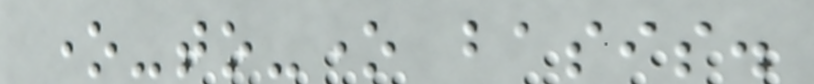one-to-one basis.
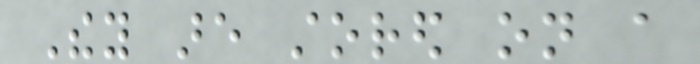They are stored on a
